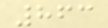863
